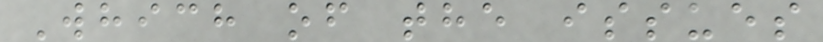Which of the issues
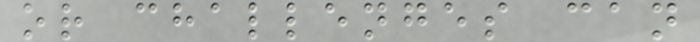or challenges can
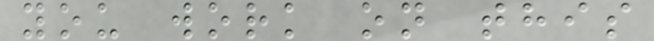you work on this
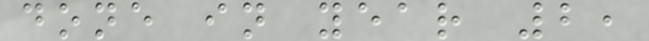done in year 2,
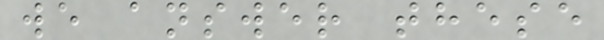we answer these
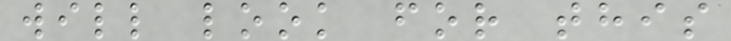will look for this
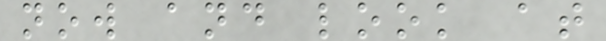now and look at
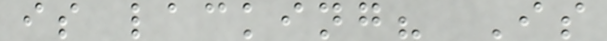is lacking? Is
